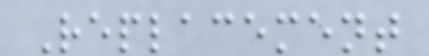Replacement
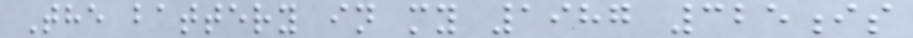The battery in my 1987 325is
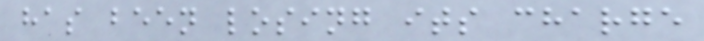has been losing its charge
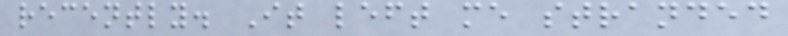recently. It left me stranded
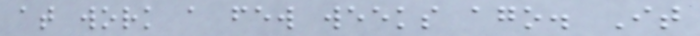at work a few weeks ago. It
